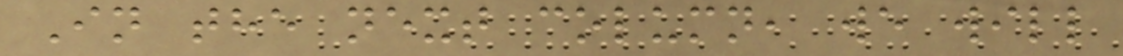In the next column, we will
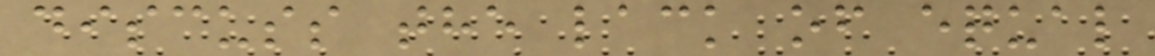discuss the lack of equal
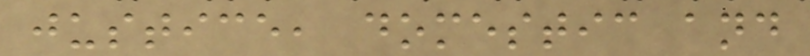justice, domestic and
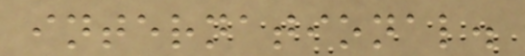international.
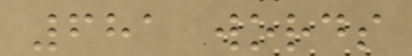681 words
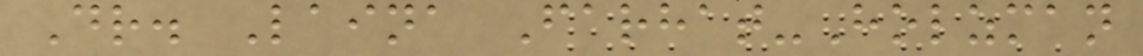Dr. Laina Farhat-Holzman
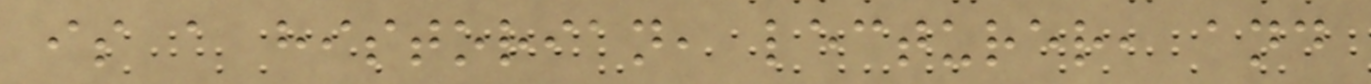is a historian, lecturer, and
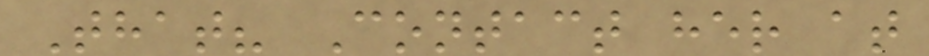That? Contact her at
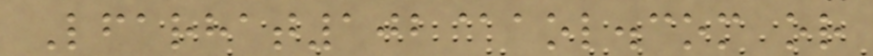Lfarhat102@aol.com or
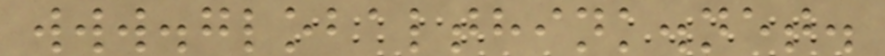www.globalthink.net.
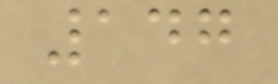147
